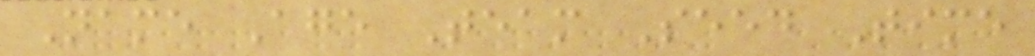Name Age Team Seed Time
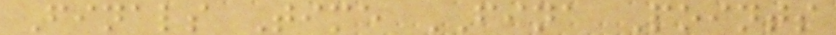Finals Time FINA Points
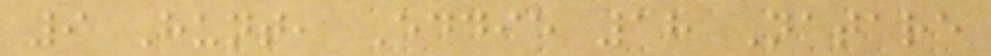9 Hunt, Eddie 18 Natare
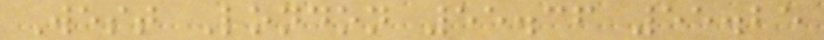West London 55.36 55.25
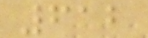612
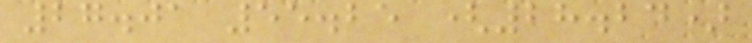27.01 55.25 (28.24)
